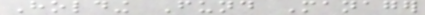Holding Fund Manager
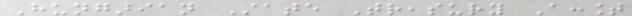Hungarian State Treasury Account
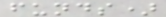funds)
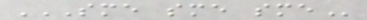SME SME SME
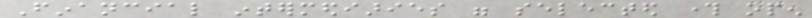Financial intermediaries were selected through open
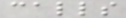calls
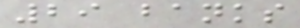29 banks
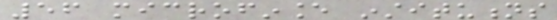56 microfinance institutions
